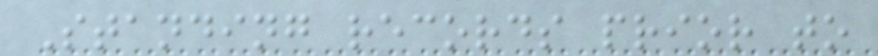Standing records prior to
